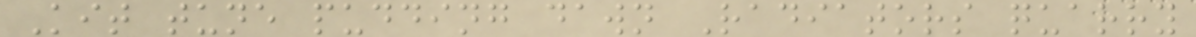Kit tune pudding dawn Radiators quarry
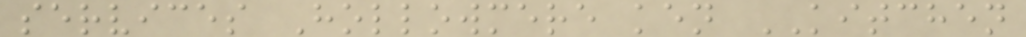services Hollowmere ken KITCHEN
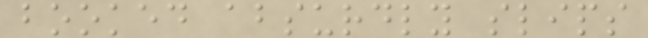booked absurdly slips
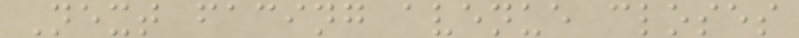Next facing avenue closes
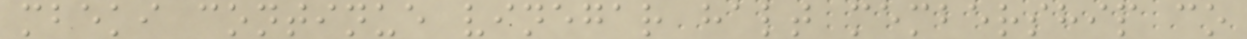mbeki continue vinegar halt membership co
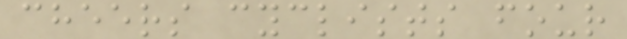cheers cyclists four
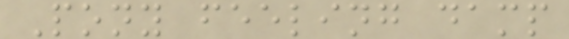Pony feeling damp
